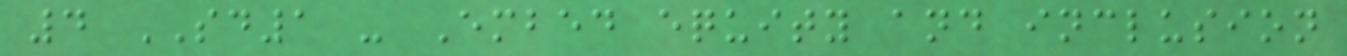4 SD1 - Embed equity and inclusion
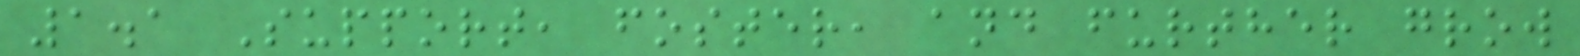1.1 Support, foster, and further grow
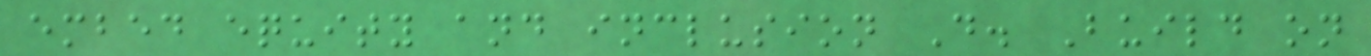embed equity and inclusion D. Build on
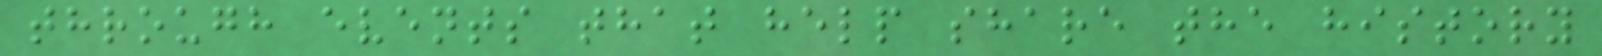through events that help share the history
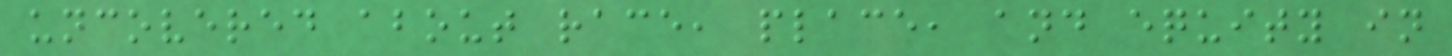uncovered about race, place, and equity in
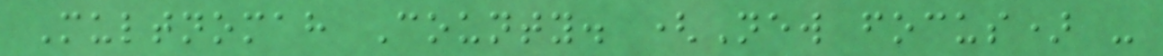Multnomah County. (New focus) -
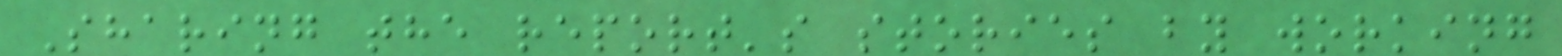Sharing the report's stories by working
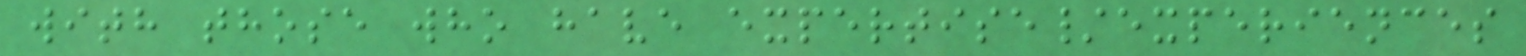with those who have expertise/experiences
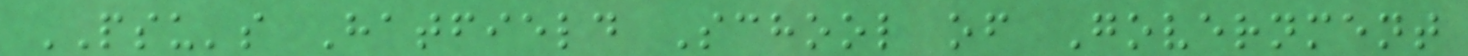PSU's Hatfield School of Government
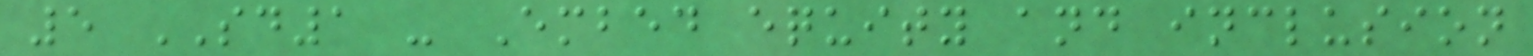5 SD1 - Embed equity and inclusion
